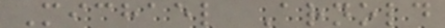Michael Arnold
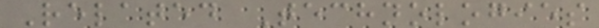Related Technologies
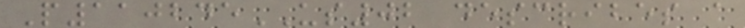P110245US02 describes a
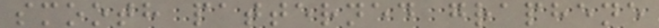smooth patterned graphene
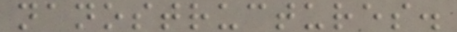nanostructures.
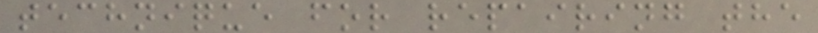technique for repairing the
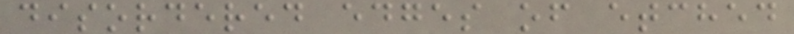disordered edges of etched
